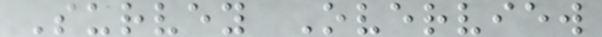Survey Overview
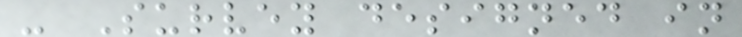- Survey designed in
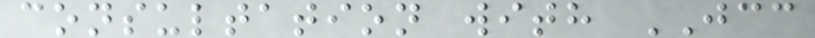consultation with JCC
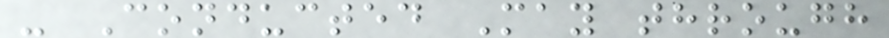- Conducted May through
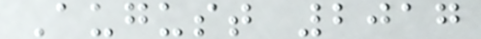August 2017
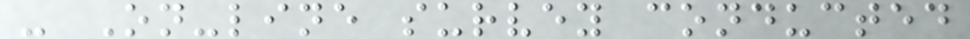- On-line survey conducted
